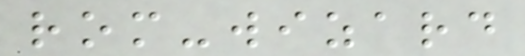rom-wizard
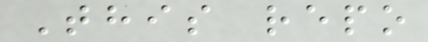This repo
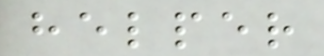helper
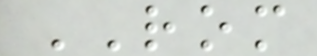ROM
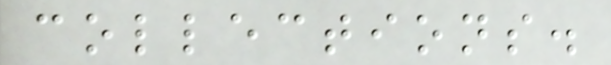collections.
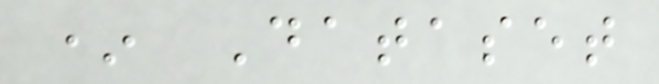* Dataset
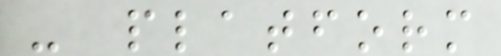- platform
